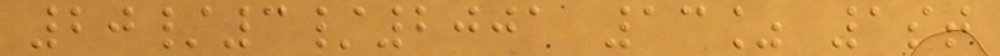20/3/2001 13% 1st
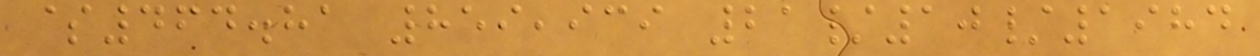$464.81 859,939 21/10/1984
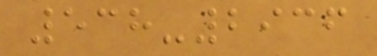538-2936
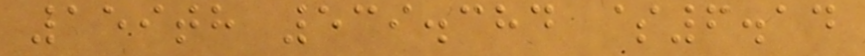159th 539.384 $6.14
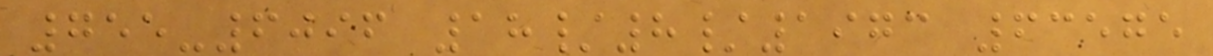755-6096 18/8/1973 63575
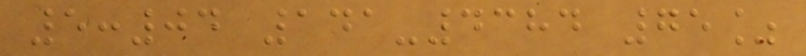5:04 141-4384 75%
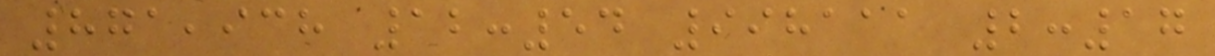871,938 12:54 998111 2:17
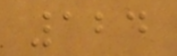124
